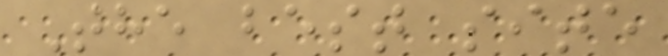The best site
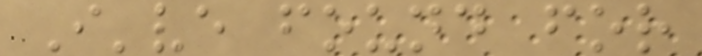I've found for
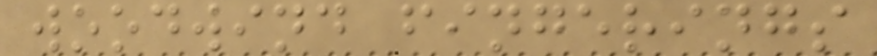woodwind fingerings
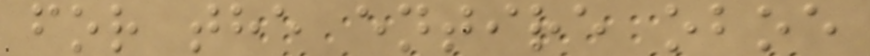for the entire oboe
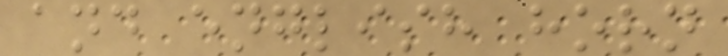and english horn
